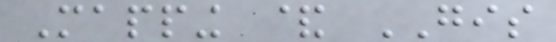Mapping & GIS
